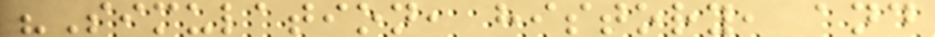"Simulation, history, and
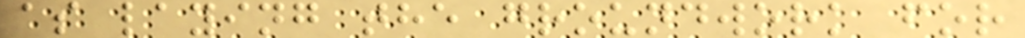as laying the groundwork for
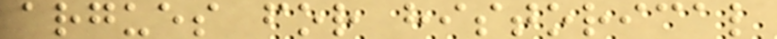argues for historical
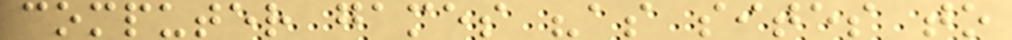computer games "as sites to
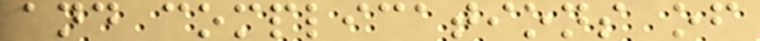and complications of
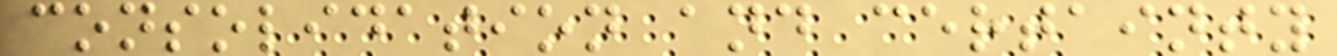consolidation and certainty
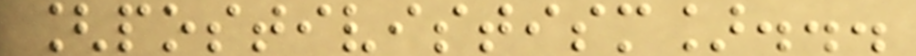[postivistism]...
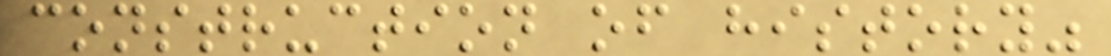construction of history"
